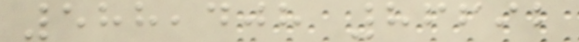588,408 86692
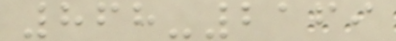868-2169
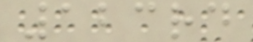123rd
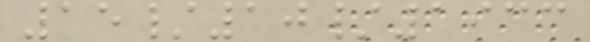15/10/1933
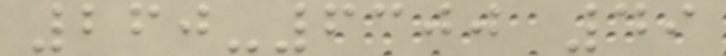260-6300 49
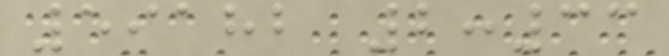59182 2:33
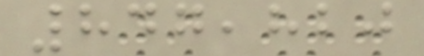847,820
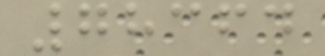78364
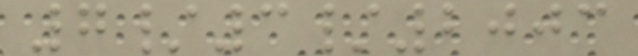7/3/2003
